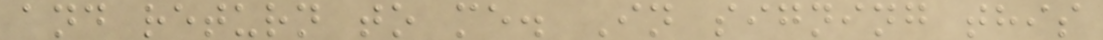and return to me. In signing this
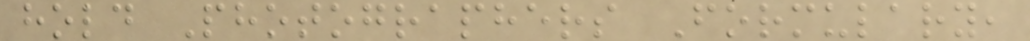hold Photographers Formulary,
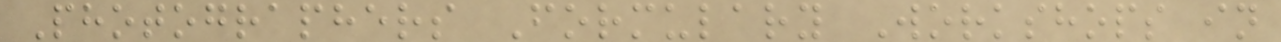Photographers Formulary Workshops in
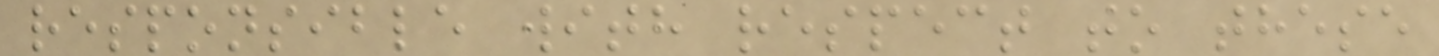responsible with respect to these
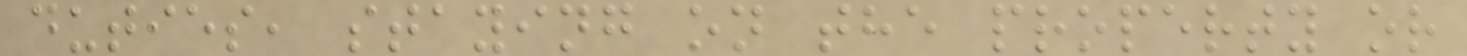duties, staying on the property or
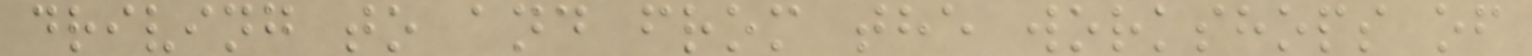driving to and from the workshops of
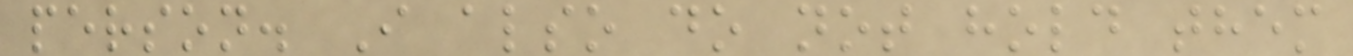person. I also do not hold them
